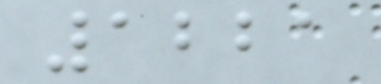1221
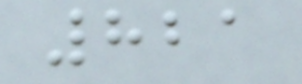821
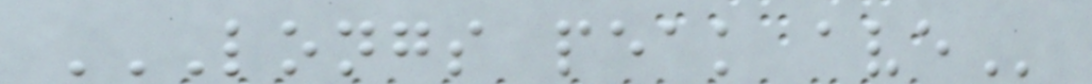LONGS PEAK AVE
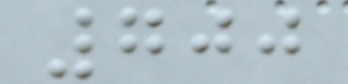700
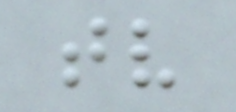tv
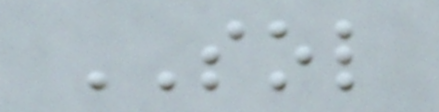SOL
